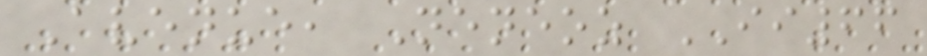Avenue, Neneoz II66
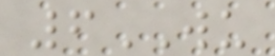6WU
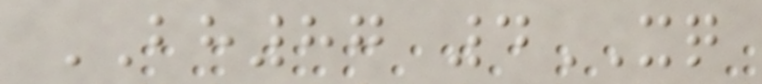BH87 4XQ
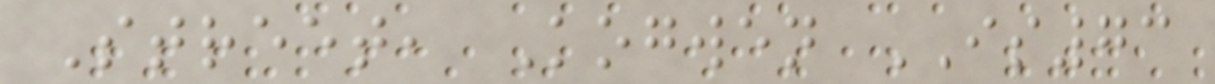Street, Kogwen IS73
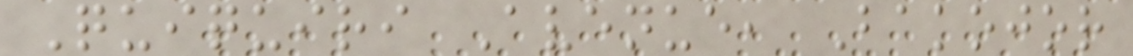Quiquiri Avenue, Bakojor
